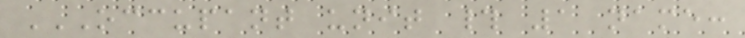OCCUPANT UNIT # 1 NAME:
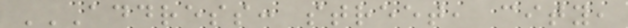ADDRESS: STREET, CITY,
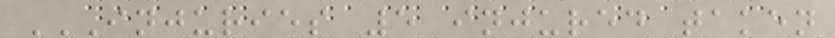INJURIES 5 INJURED TAKEN
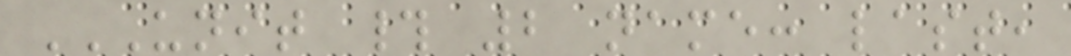UNIT # 2 NAME: LAST,
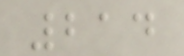214
